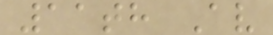11th Av
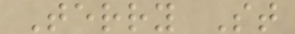Terry St
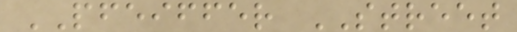PFEIFFER STREET
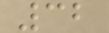32
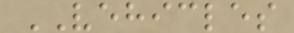VEHICLES
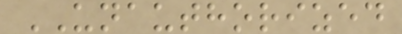UNAUTHORIZED
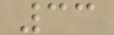33
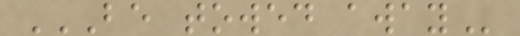BE TOWED AWAY
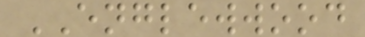ENGLEWWOOD
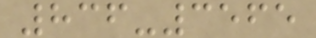836-3565
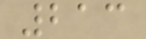213
